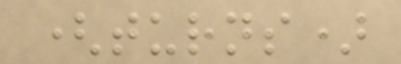(turns)
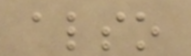also
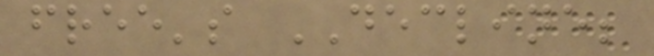free's DECLINE;
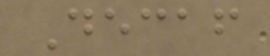Decaf
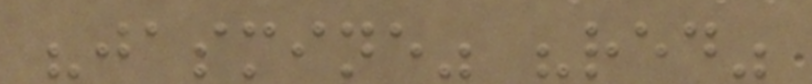"jasmine" "red"
